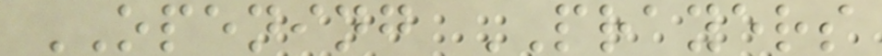OPENING PRAYERS
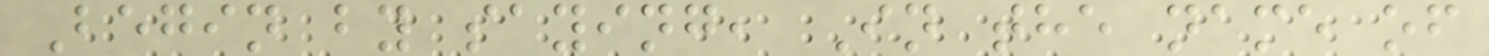Begin by saying, In the name of
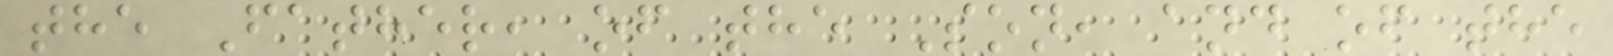the Father, of the Son, and of the
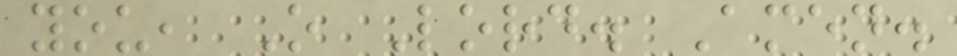you, O Lord. Amen.
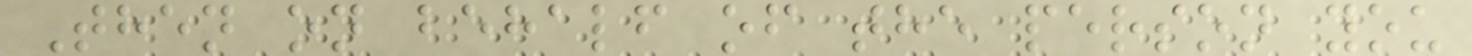Then on behalf of the person you
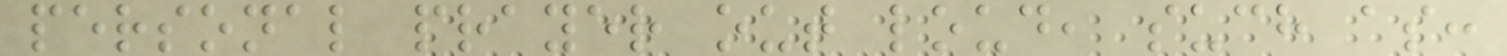personal prayer out loud, such as:
